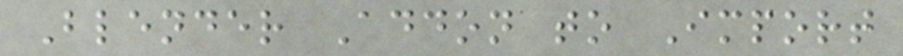Blender Addon to Import
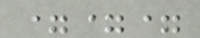===
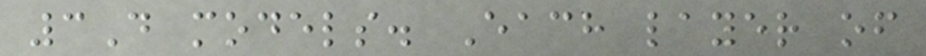3D models. Each layer of
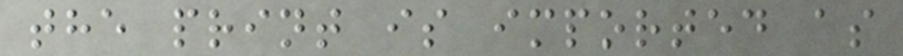the print is imported as
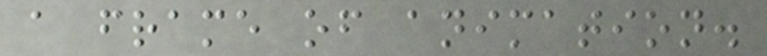a frame of animation.
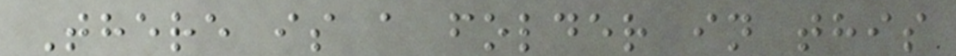There is a folder in this
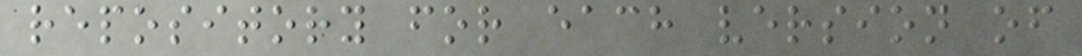repository for each version of
